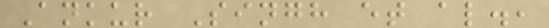Ankur Singh et al.,
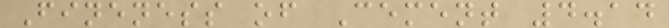Fineness of Cement 4.14
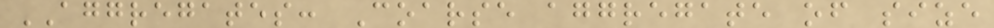AGGREGATES: Coarse aggregate of size
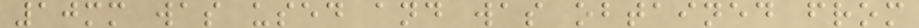10mm was used and was obtained from
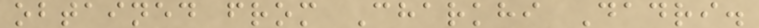obtained from Charkhi Dadri.
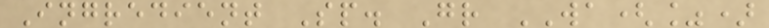Ingredient Sp. Gr WA(%)
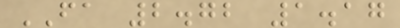FA 2.72 1.17
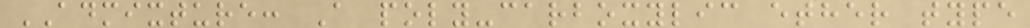ADMIXTURE: A poly-carboxylic ether type
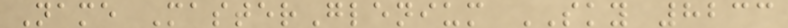Name MasterGlenium SKY 8233
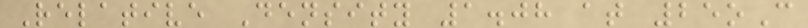Relative Density 1.08 at 25oC
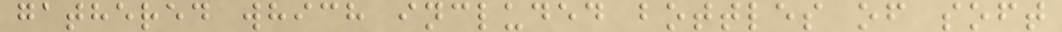gathered which included bottles of soft
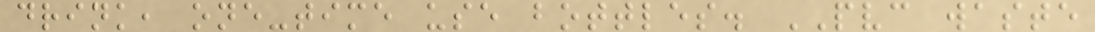drink, one-time use bottles. PVC waste
